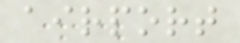airport
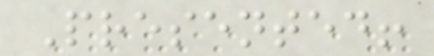Presented!
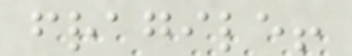fragile!
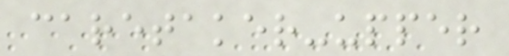caretaker-upper
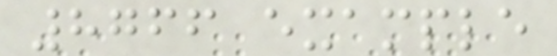8766 example
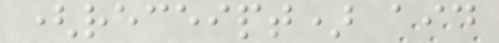(receipt) aid
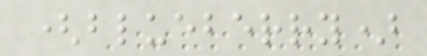(blueberry)
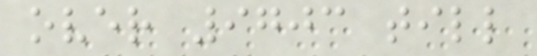over 9703 till
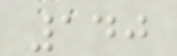140
